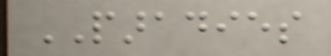PARADIES
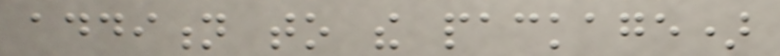addition to the package)
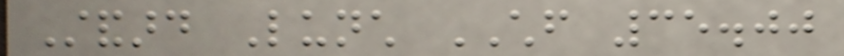Standard Lunch CHF 35.00
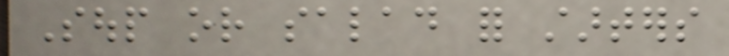Soup or salad for starters
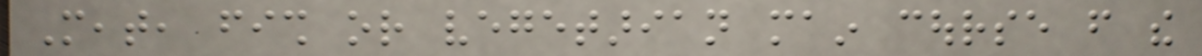Meat, fish or vegetarian main course from the
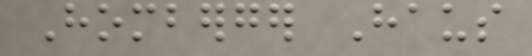Homberger Haus
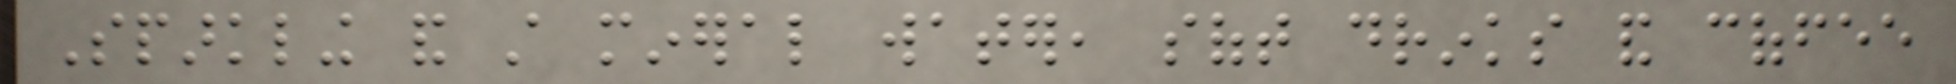Sparkling and still mineral water, soft drinks and coffee
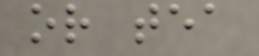or tea
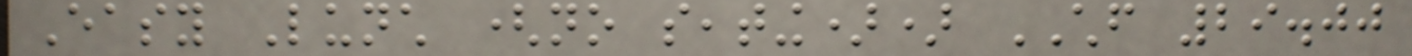Easy Lunch (no seating)) CHF 29.00
